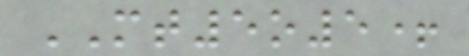MT5o5+
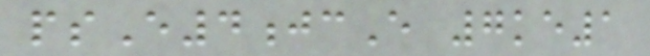psE4jcE 7ke1
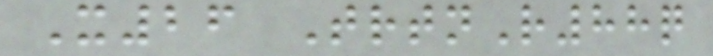X26 TrtnR88q
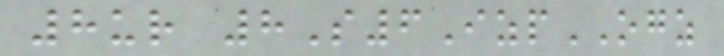8ur 8S6IzpOGZ
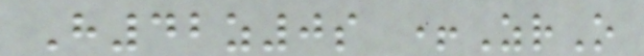H42z0s +ZrO
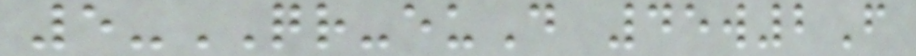5-QR-euD 45w2F
